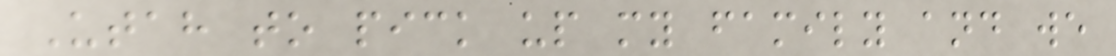Utah to pick up my family and we
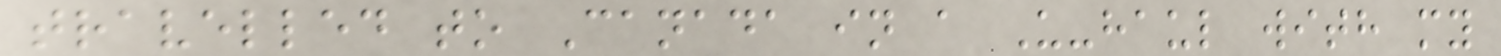travelled to Canada in a U-haul with my
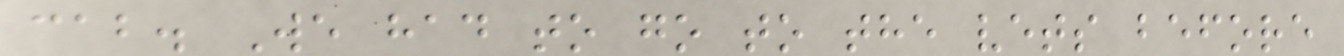cab. We had to go to the vets before
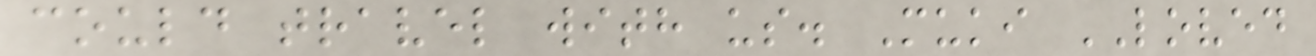could travel with us. Muki LOVED
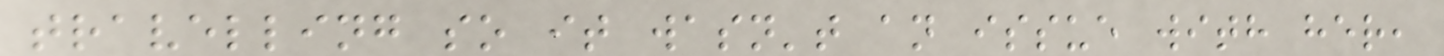travelling so it wasn't an issue with her,
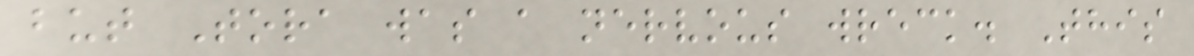but Tora was a nervous wreck. This
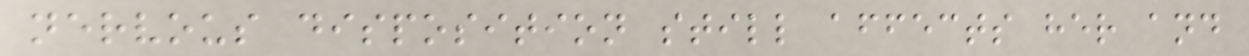nervous disposition still affects her and
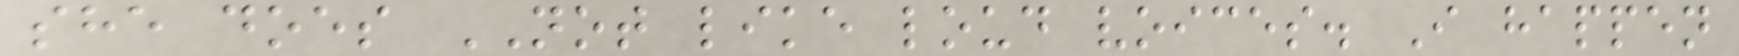she does NOT like loud voices. I happen
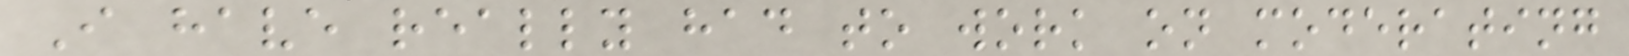I have really had to work on moderating
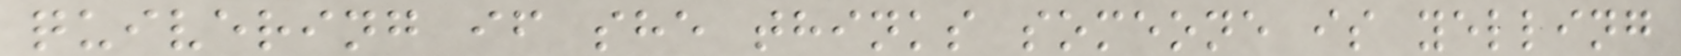quivering if she thinks someone is yelling
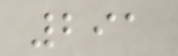291
